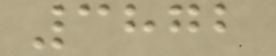3872
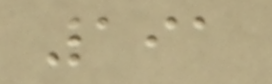191
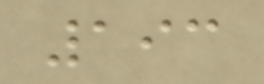193
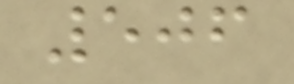506
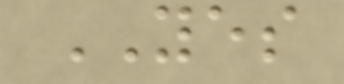YES
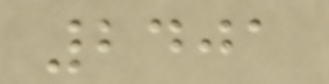2401
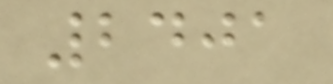2401
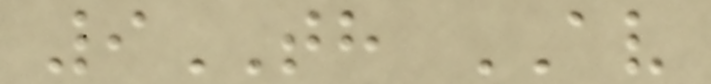9TH AV
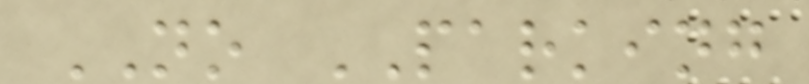NO PARKING
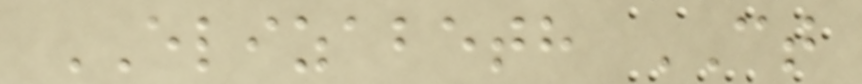ELIZABETH CT
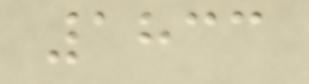1833
